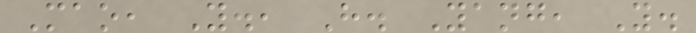Mao, Y., H. Yang, Y.
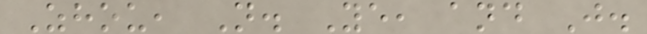Zhou, N. Ye, and J.
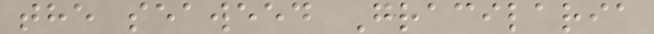the seaweed Gracilaria
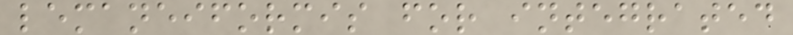lemaneiformis for integrated
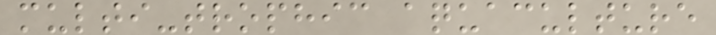multi-trophic aquaculture
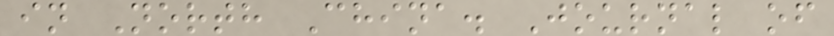in North China. Journal of
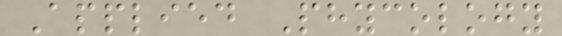Applied Phycology
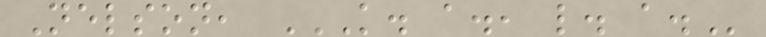Nelson, K. A., L. A.
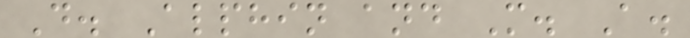D. Alphin and M. A.
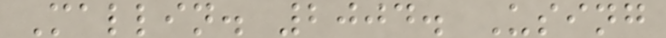Mallin. 2004. Using
